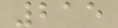215
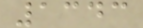1343
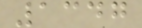1347
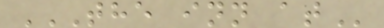THE INN AT
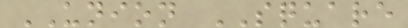UNION SQUARE
